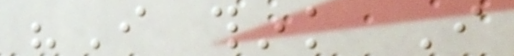"I think I
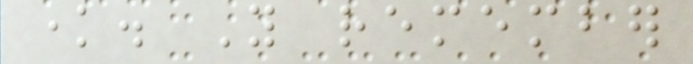know. You remember
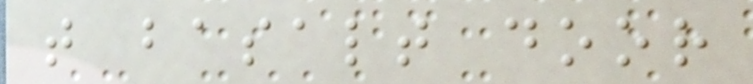that basalt door
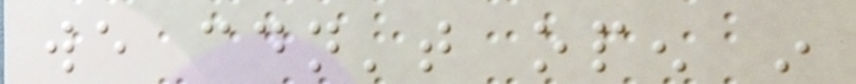we couldn't open in
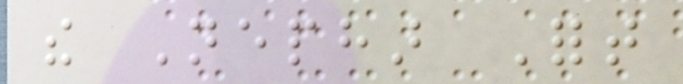the Nephar Fort
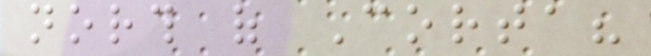north of Corta?
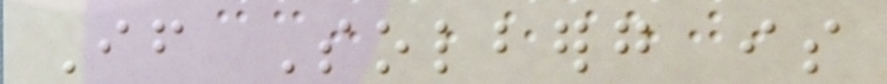If Solberg is
